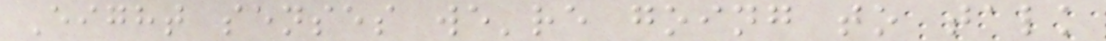Eight senses we're going to talk
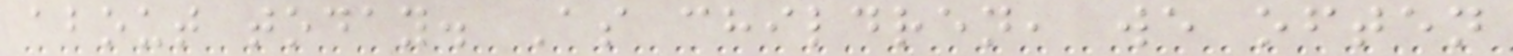about today. As children, we often
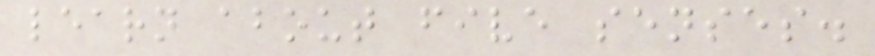learn about five senses.
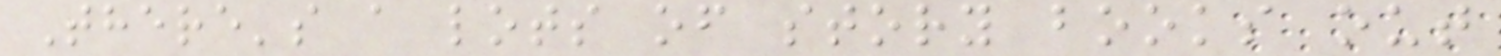There's a lots of story books out
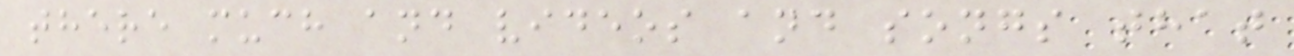there much and videos and songs that
